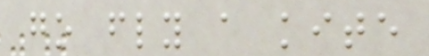go fly a kite
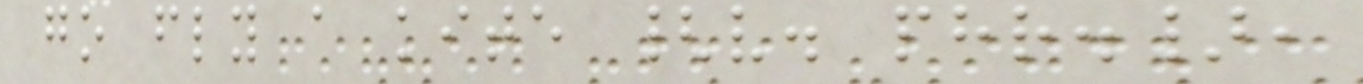go fly a kite {v. phr.},
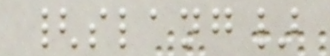{slang}
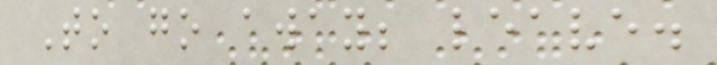To go away; leave.
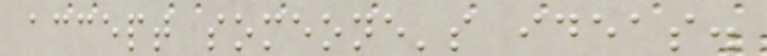accept someone's ideas.
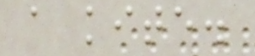a kite.
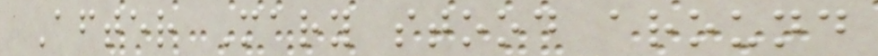After Mary stood around
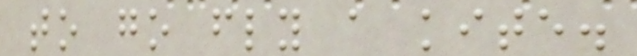to go fly a kite.
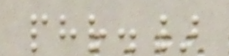phr.}
